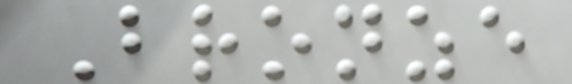Bronze
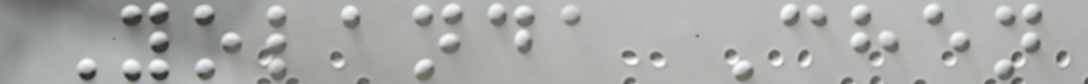Yolanda Chen
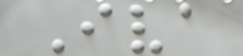Iva
